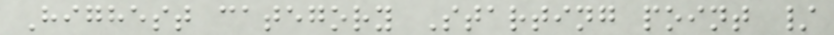Highest category Starting point /
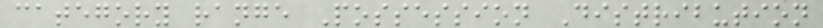category range Possession Distribution
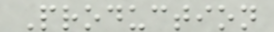Production
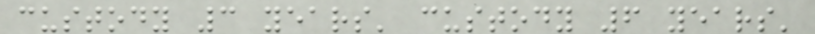custody 3 years' custody 6 years'
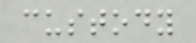custody
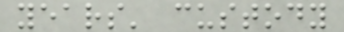years' custody
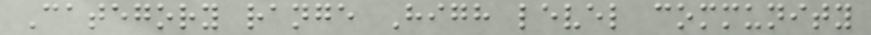Category range High level community
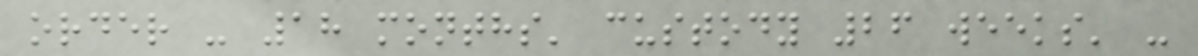order - 18 months' custody 26 weeks' -
